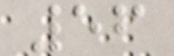56
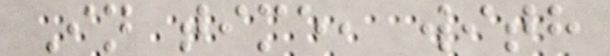In time, with
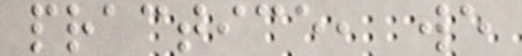practice, we
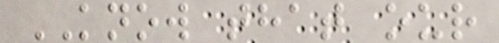KNOW that our
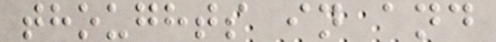thoughts in and
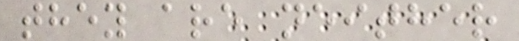they are neither
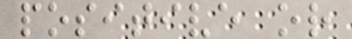positive or
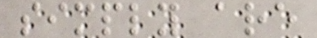simply are
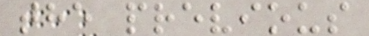the previous
